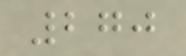270
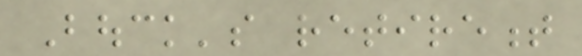Bouck's retirement
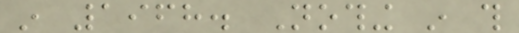in 1968. Nothing in this
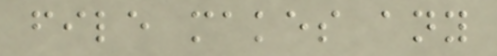file makes any
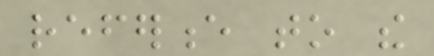reference to the
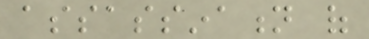assassination of
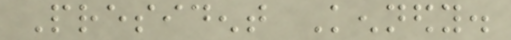President Kennedy.
